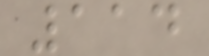114
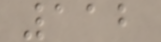112
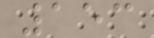153
